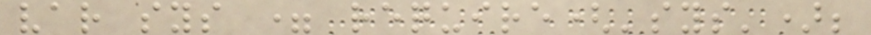var sys = require('sys');
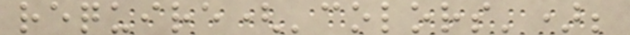require('colors');
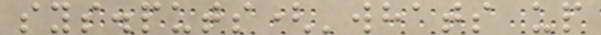sys.puts('whats up
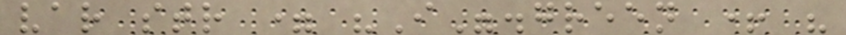var str = "I".green + "
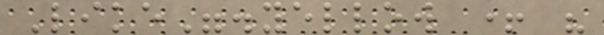Like".yellow + "
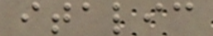italic
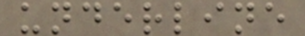underline
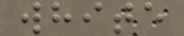white
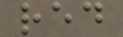red
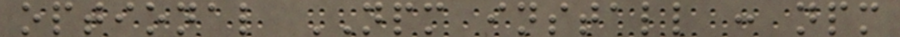optional NPM install : npm
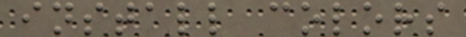install colors
